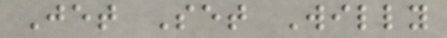Jet Set Willy
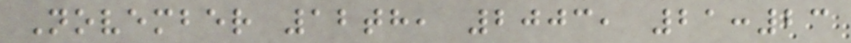November 12th, 2003, 21:23
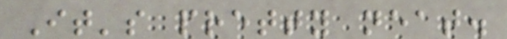It's pretty neat.
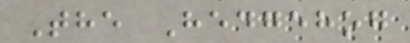The Hedgehog
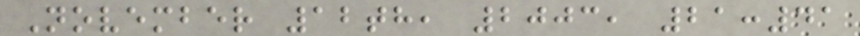November 12th, 2003, 21:41
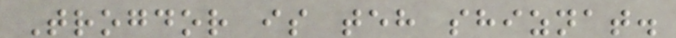Trogdor is teh shiznat.
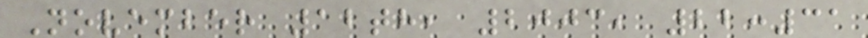November 12th, 2003, 22:31
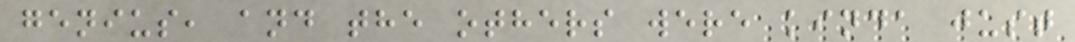genius, and the others were kinda just
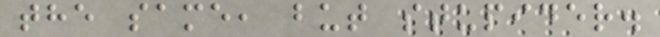the same, but stupider.
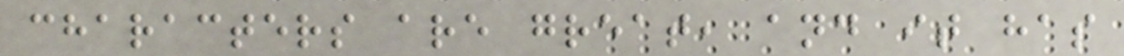characters are great, and it has
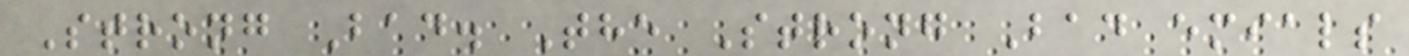Strong Bad. The Strong Bad emials
